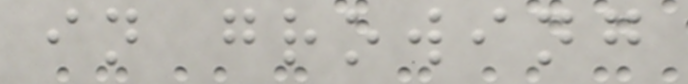in growing
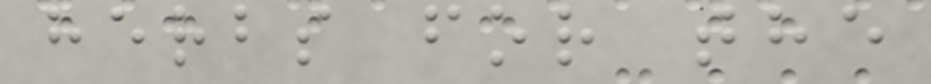herbs for the
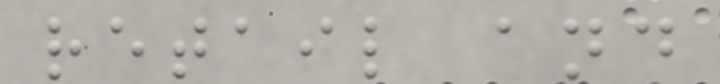retail and
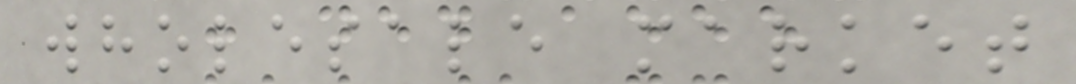wholesale market
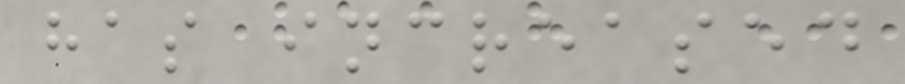has increased
